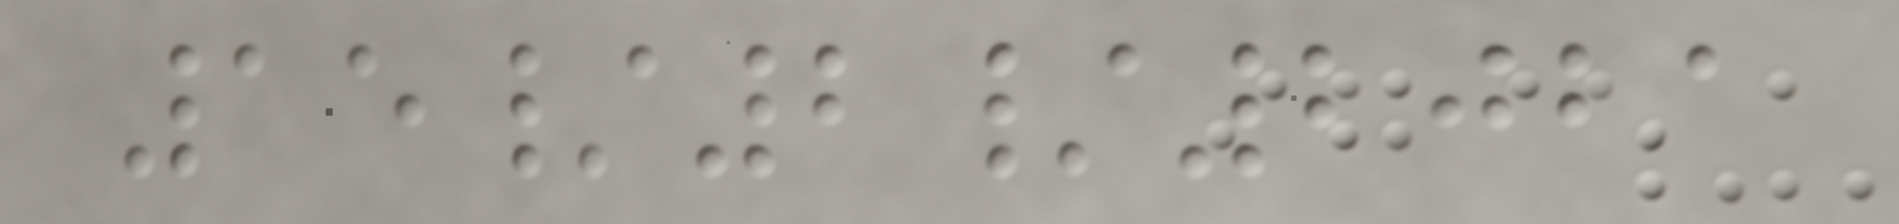15/2/2021
